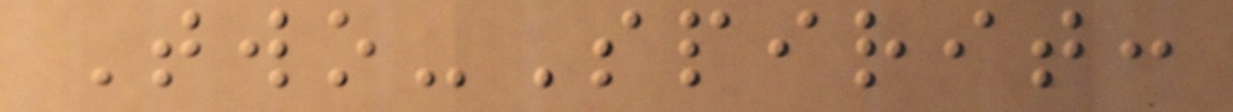Two-Spirit:
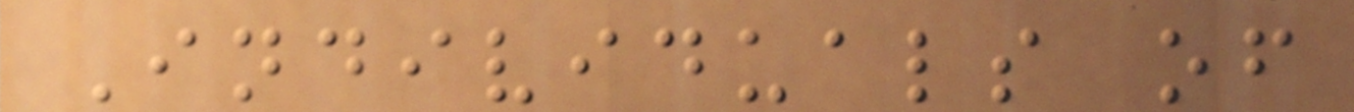Individuals of
